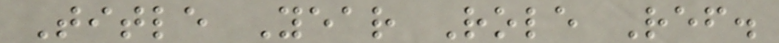Title Year Role Ref.
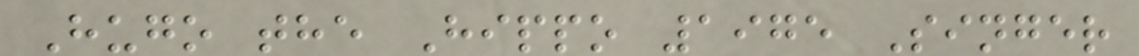Hugo the Hippo 1975 Singer
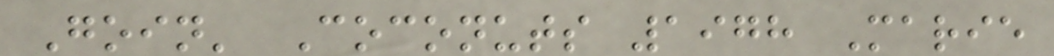Goin' Coconuts 1978 Marie
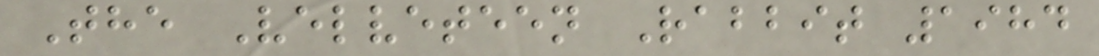The Velveteen Rabbit 1984
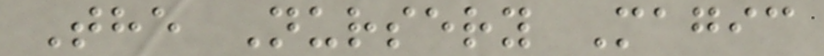The Nursery Magic
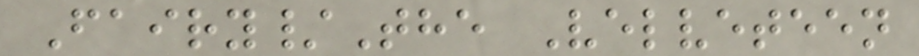Fairy/The Velveteen
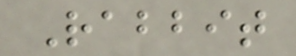Rabbit
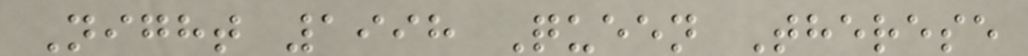Night 1998 Queen Therese
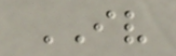IV
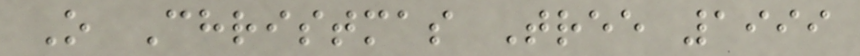O Christmas Tree 1999
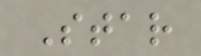Star
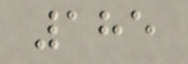185
